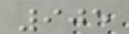905
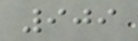909
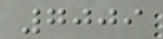7009
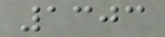1303
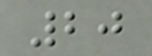20
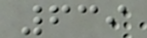639
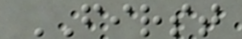FIRST
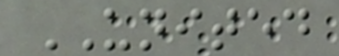UNITED
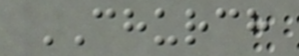CHURCH
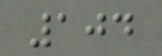104
